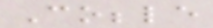Cobble
